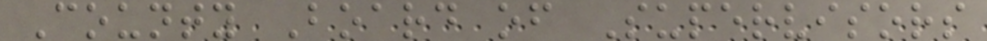County Board of Supervisors
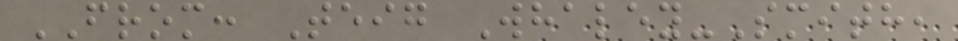FROM: Teig Whaley-Smith,
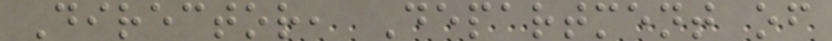Director, Department of
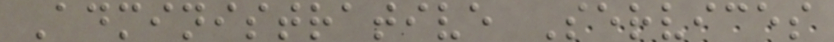Administrative Services
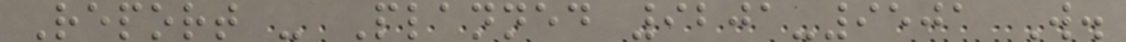Report - Planned 9201-9501 W.
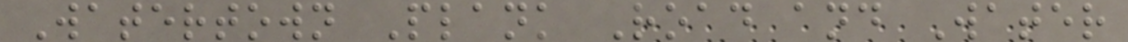Watertown Plank Road and Water
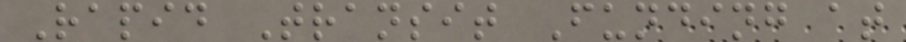Rapid Transit Funding at
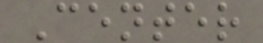Center
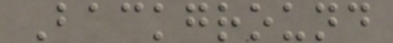Background
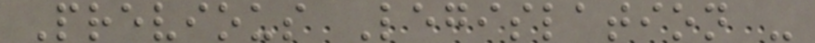Previous Legislation -
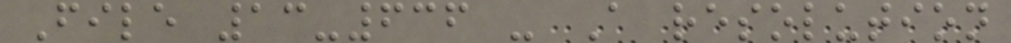File 13-636 - A resolution
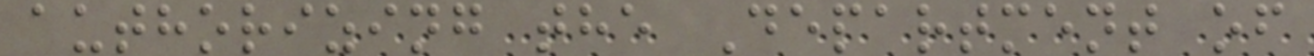authorizing the Department of
